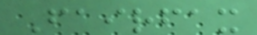Fairfax
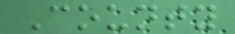County
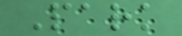Park
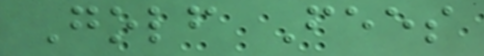Golf Fees
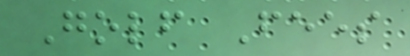Golf Fees
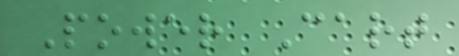Power Cart
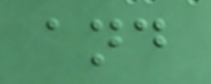and
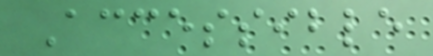Accessible
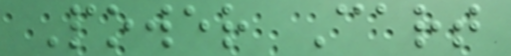Power Cart
